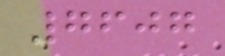7607
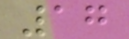17
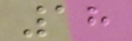18
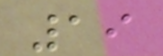19
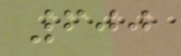600
